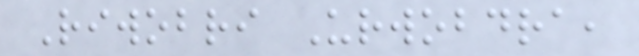Riwobri Urwobdra,
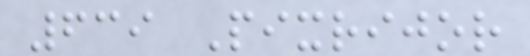639 Pixrijor
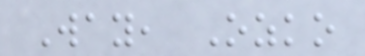Way, Ozko
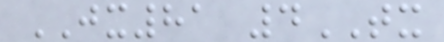JX81 4TX
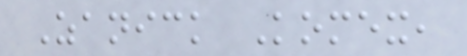Zanick Komex,
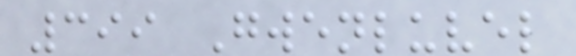399 Gwenluvel
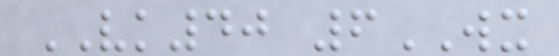VK40 6WX
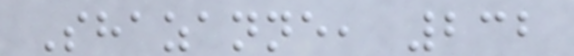Shazanne, 232
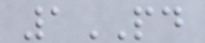1PD
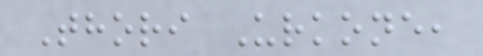Thori Urkone,
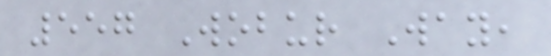557 Wobur Way,
